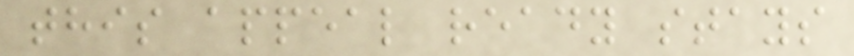this appeal ready stays
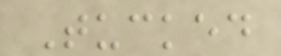Tucked
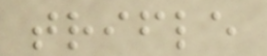trifle
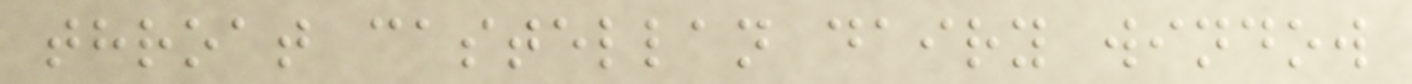throat castellan dairy window
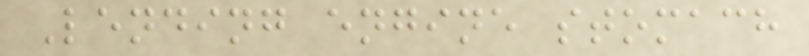Lending engine stomach
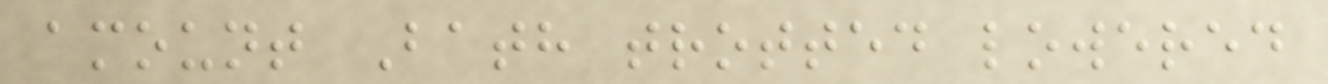amount Bath trotted lowered
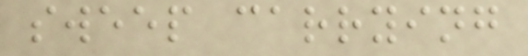sweep carrying
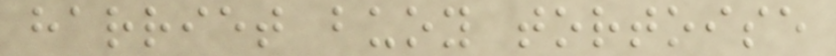harriet buoy tortoise
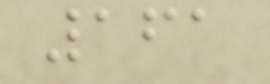161
